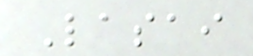Lasai
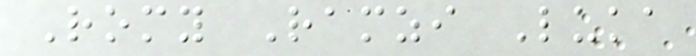Romy Ramzi Luka
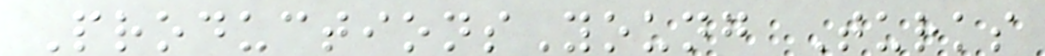ProductionsYoung Turks
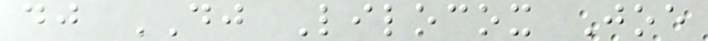dj DJ Lilocox Joe
